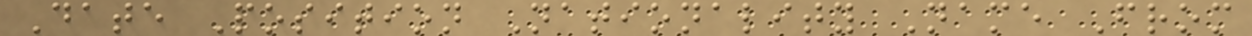Date Position Nationality Name From
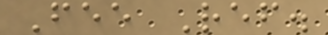Fee Ref.
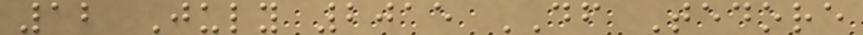12 July 2015 DF Tedore
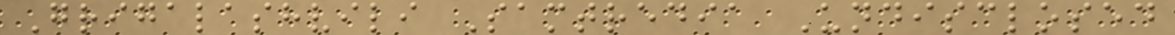Grigalashvili Samtredia Undisclosed
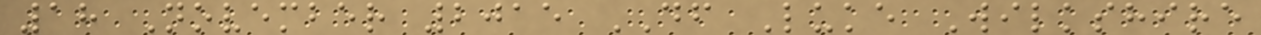18 November 2015 DF Luke Wilkshire
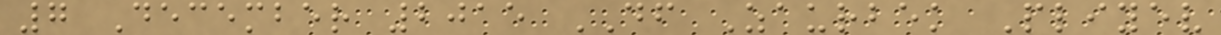7 December 2015 DF Zaurbek Pliyev
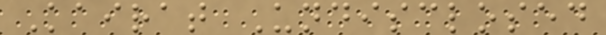Kairat Undisclosed
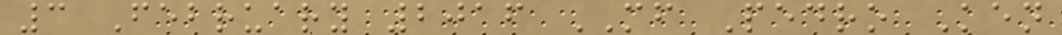3 February 2016 MF Pedro Ken
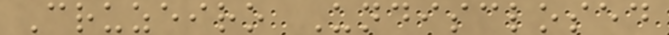Cruzeiro Undisclosed
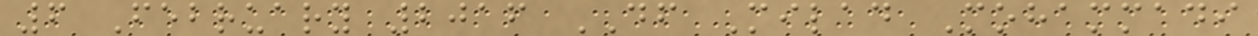6 February 2016 DF Milad Mohammadi
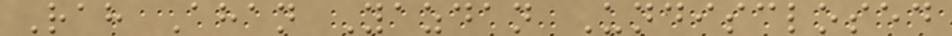Rah Ahan Yazdan Undisclosed
